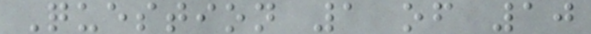Question 1 of 10
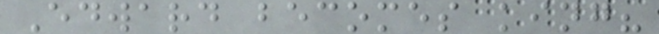Edward becomes king?
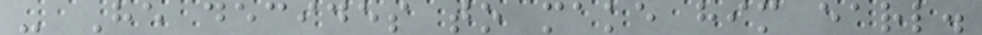- He decides to make him earl.
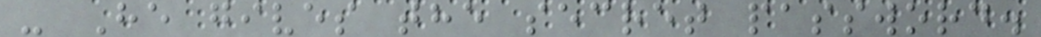- He gives the secret password.
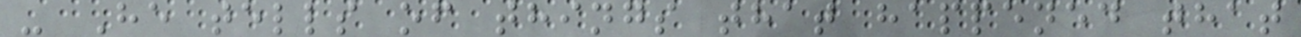- He tells of things that happened that
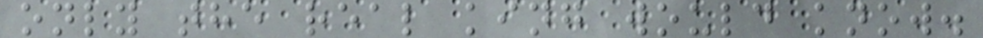only the real king would know.
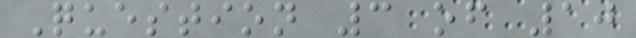Question 3 of 10
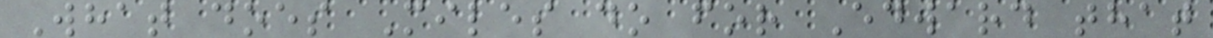What does Miles do for Edward that
